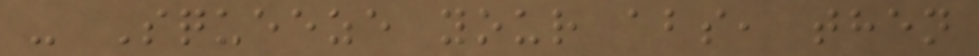- Squeeze your abs, then
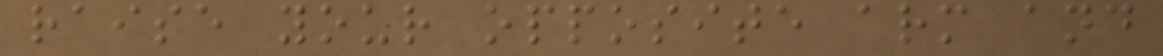raise your opposite arm and
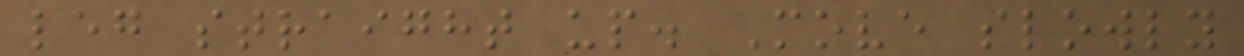leg straight up. Move slowly
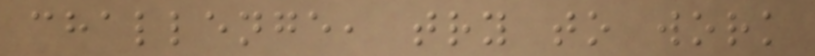challenge, try to work
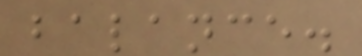balance.
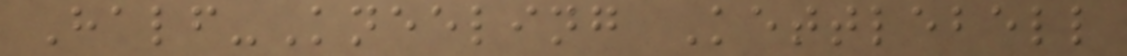Half-Kneeling Kettlebell
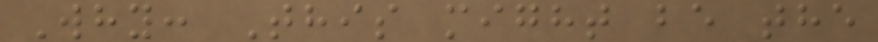Why: This might be the
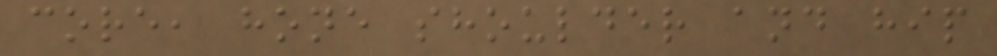core, hone shoulder and hip
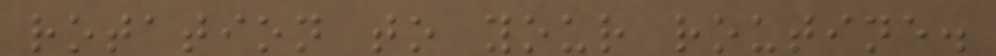rotation to your routine.
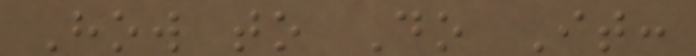How to Do It:
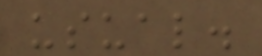usual.
